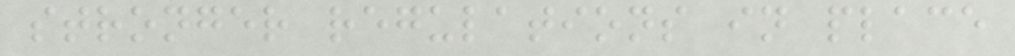stronger regulations in place
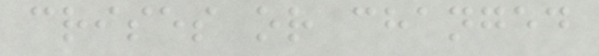crises or changed
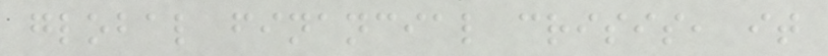global financial crisis, it
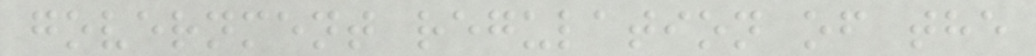government regulation of the
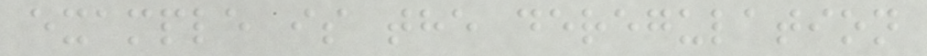example is the deregulation
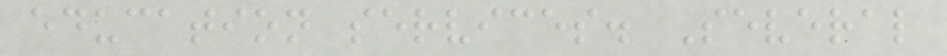education services. Several
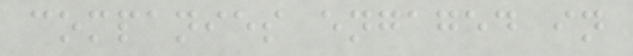companies engaged in
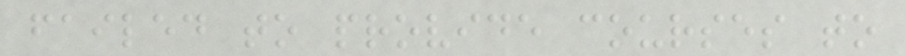failed to provide courses to
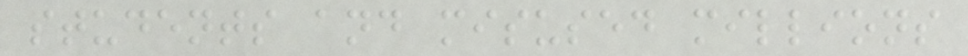students and misused millions
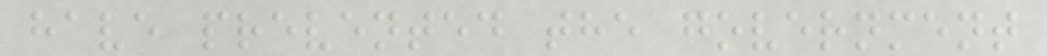have prevented the government
